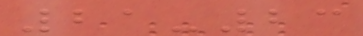21-23
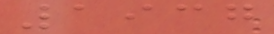1937
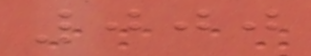000
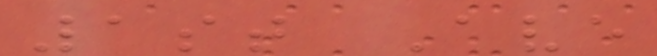1st Ave
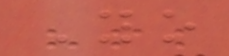Yo
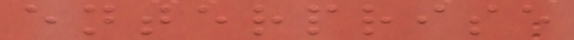enterprise
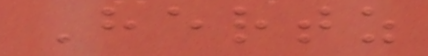Hertz
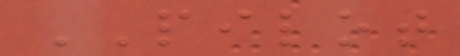PILOT
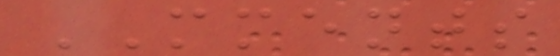MMENTS
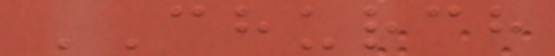CHURCH
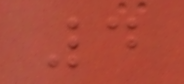4
